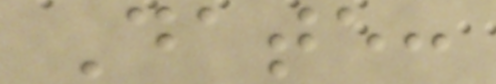Date:
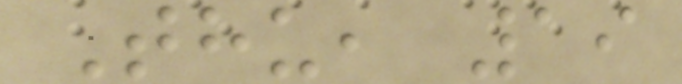Thu, 19
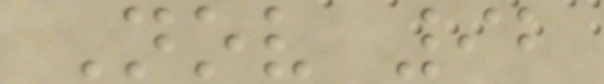Nov 92
